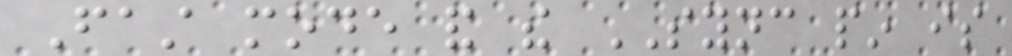Fast mode and the SYNC pin is
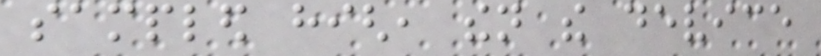sampled high, then the device
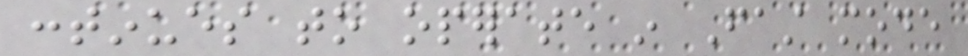continues to operate in Fast mode
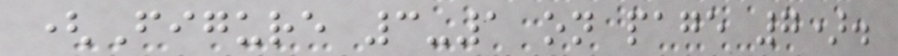(Figure 3-1 on page 7).
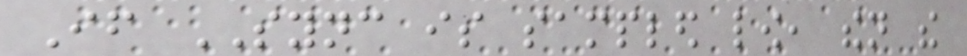If SYNC is sampled low, then the
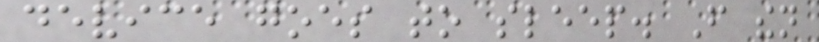device goes to sleep. From then
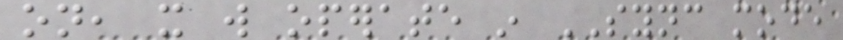on, it will operate in SYNC mode
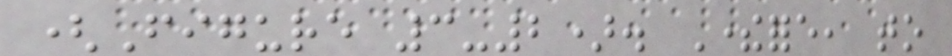(Figure 3-2). Therefore, to
